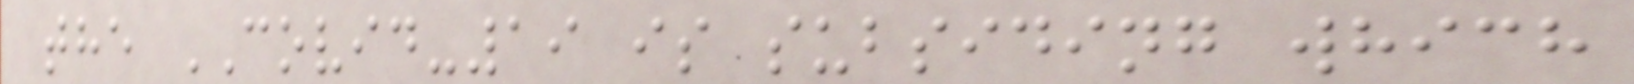the COVID-19 is subsiding which
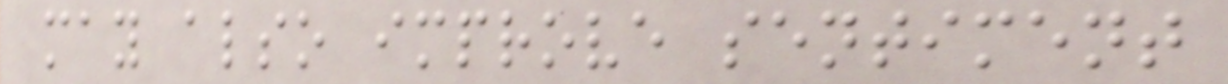may also improve sentiment
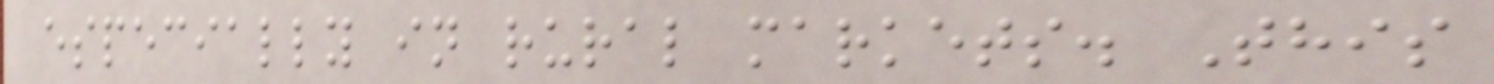especially in rural markets. This
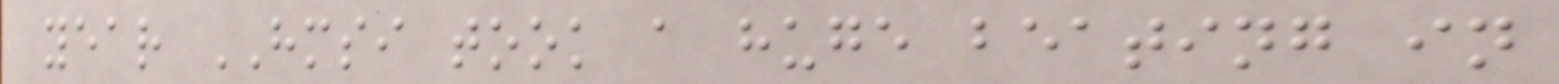year HMSI took a huge beating in
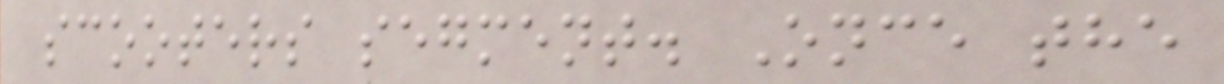scooters segment. Once the
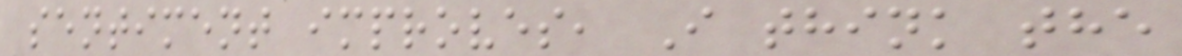sentiment improves, I think the
